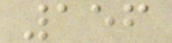156
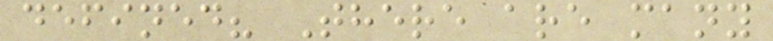defined? There are many
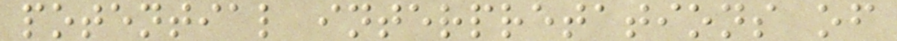potential interpretations of
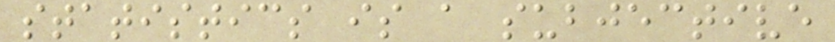statistics is a subjective
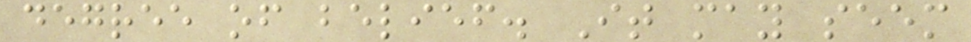degree of belief. It may seem
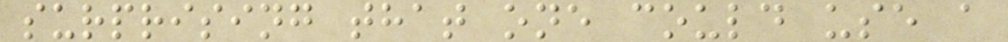surprising that one could use a
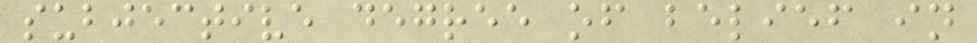subjective degree of belief in
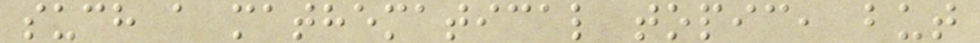such a mathematical topic, but
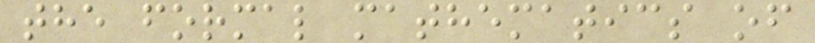the formal mathematics of
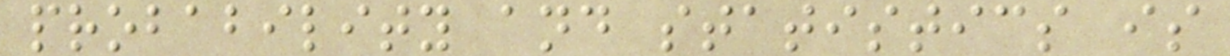probability and statistics is
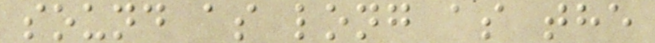sound as long as the
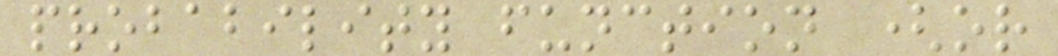probability function (or
